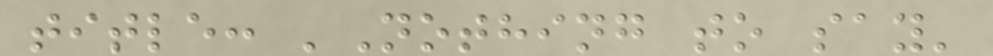title: 'Nothing to say'
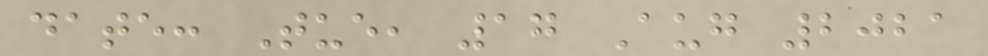date: Tue, 17 Aug 2021
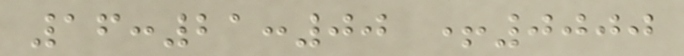16:21:00 +0000
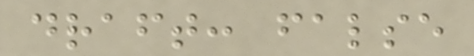draft: false
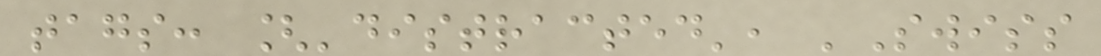tags: ['distracted', 'Swiss
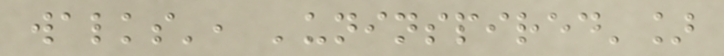walks', 'uninspired']
